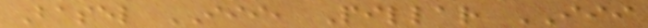Basel III, Pillar III
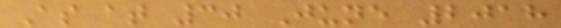As at 30 June 2018
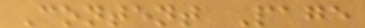Content Page
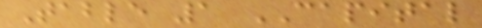Table 1 CAPITAL
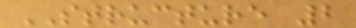STRUCTURE 2
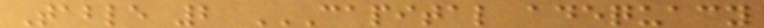Table 2 CAPITAL ADEQUACY
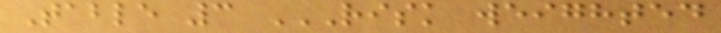Table 3 RISK WEIGHTED
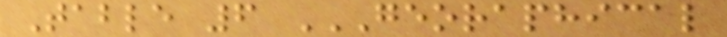Table 6 GEORAPHICAL
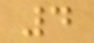4
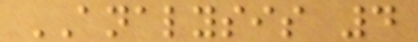ANALYSIS 4
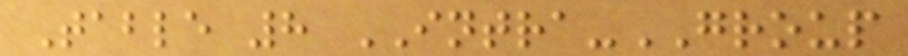Table 8 INTRA-GROUP
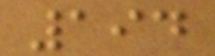194
